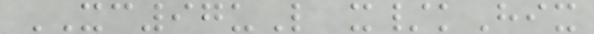XC97uL x/kHix
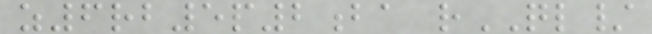z6rb5p2ba rQL/
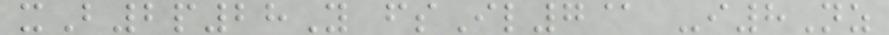xB2p28Y fsIl7@ -i8Nz
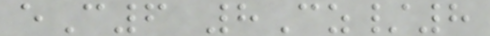eC6 8Cz/8
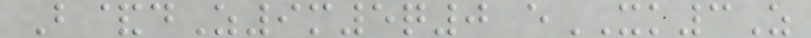B&dZ9m5q0 eXK3Z
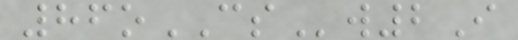86oCSw2I
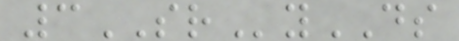3SRyDS
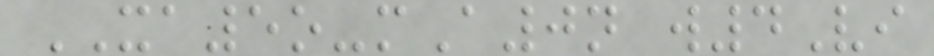XA5o-mA0n w4Vi
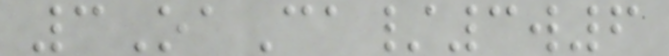3OaCa/3w6
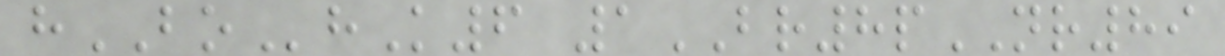hBOhK6 1BR8pNR89
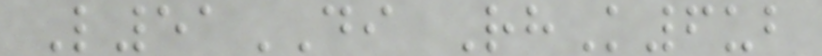L51DI RhK6ub
